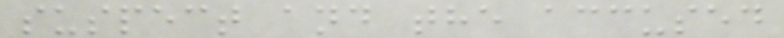suspect and the accused
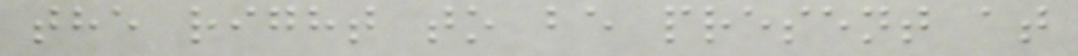the right to be present at
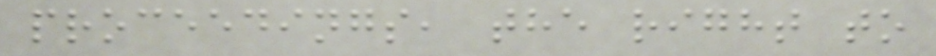proceedings, the right to
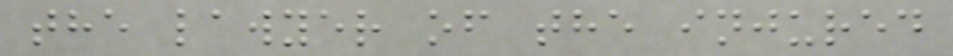the lawyer of the injured
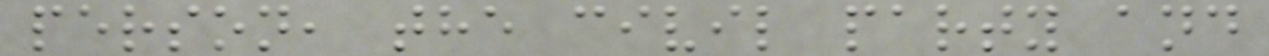person, the civil party and
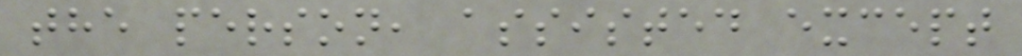the person, assisted except
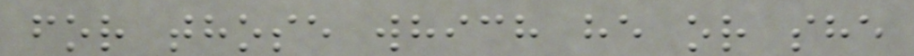for those which he or she
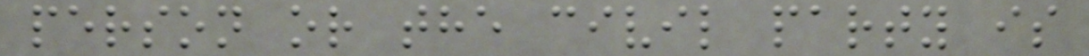person or the civil party is
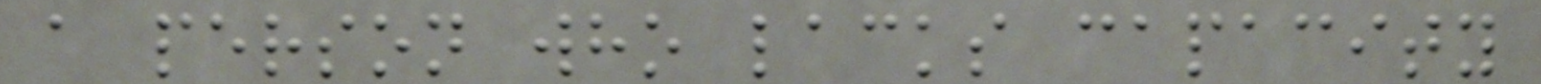a person who lacks capacity
